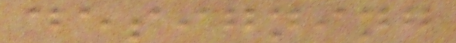designing
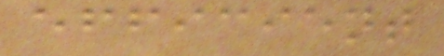efficient
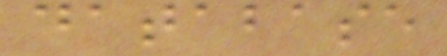database
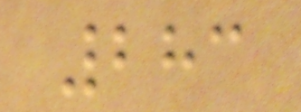283
